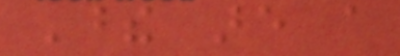These are a
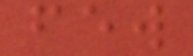few
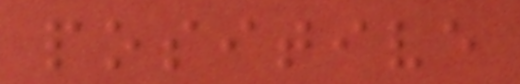positive
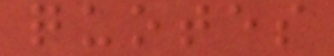quotes
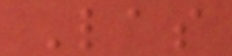Las
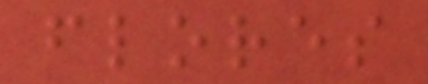flores
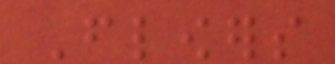Flowers
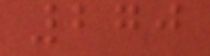270
